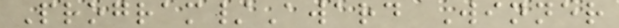Program/Award Winner
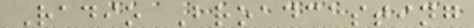Radio Broadcasting
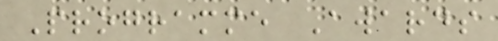Programme Awards
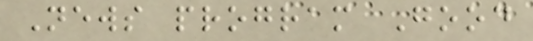News program Good
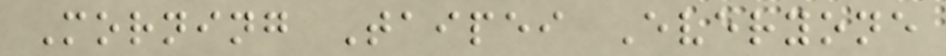Morning Taipei Everyone
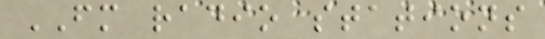FM radio stations
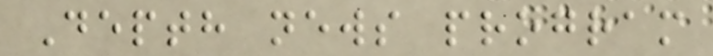Depth news program
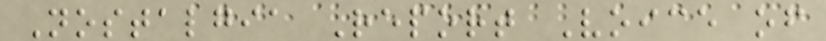Nostalgia Report Voice of
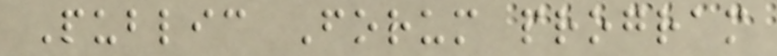Public Forum program
